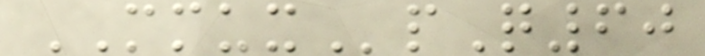MMUXpQ60
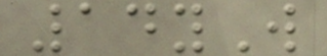14yW
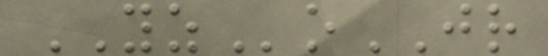YZoJR
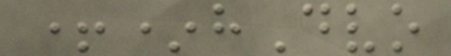+*hDvo
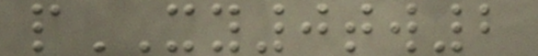pXY0tw2
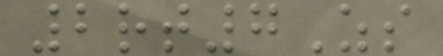2rt7Zs
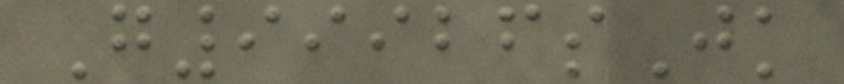G99926sJk
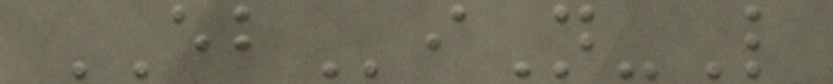EBiN-L
